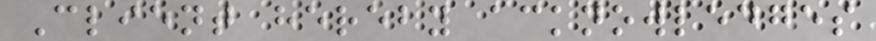Client hereby acknowledges
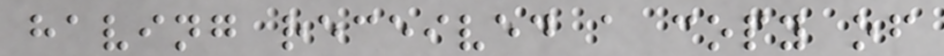having received a copy of
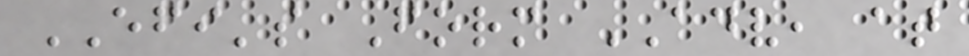EFI's Form ADV, at
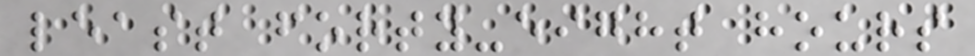least forty-eight hours
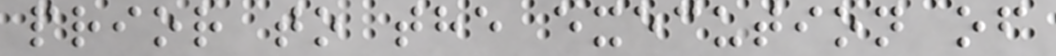prior to the execution of
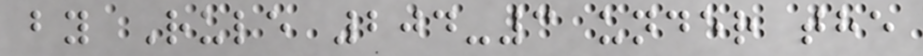by Rule 204-3 under the
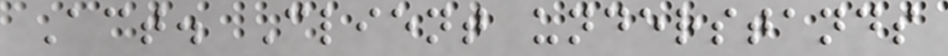Act. Client understands
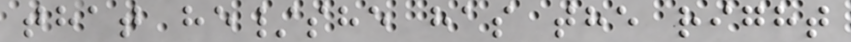that he/she has the right
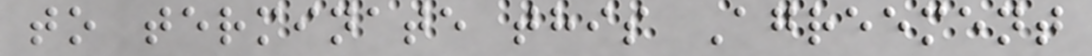to terminate this Agreement
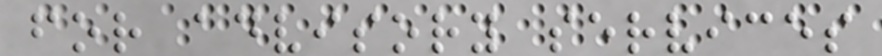for advisory services
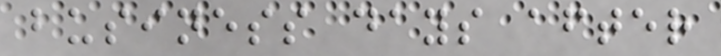business days after
